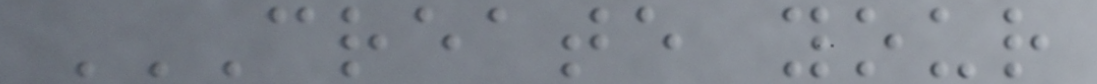CREATE YOUR
